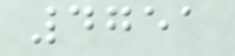4751
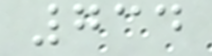734
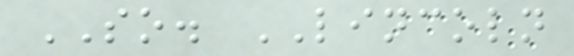SO. LINCOLN
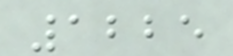1225
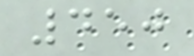450
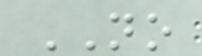NO
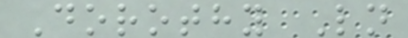Dorothy Ln
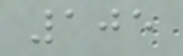105
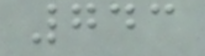743
